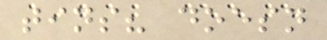tins? doesn
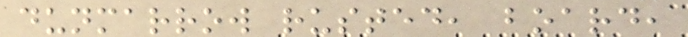dunmarrow rusted, board,
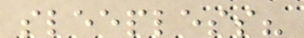sleepless?
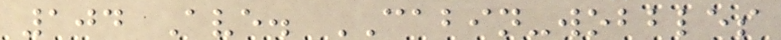104 Ave. CABIN-wobbles
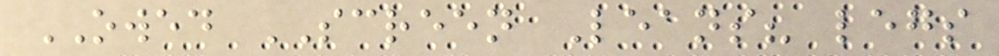OWED SCREEN Leans? legs
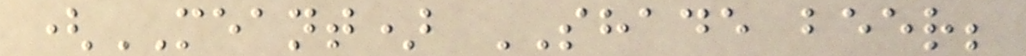(MEANT) SHADE beer;
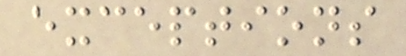exceptions
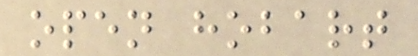open hobart
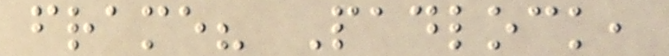frame? Padlock,
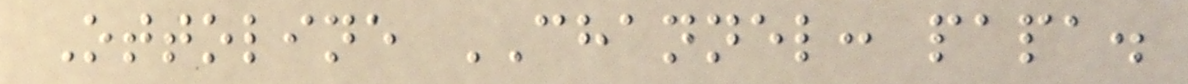Ottoline CHANNEL: papa.
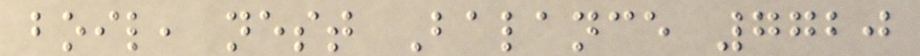boil, nest Balance 7720
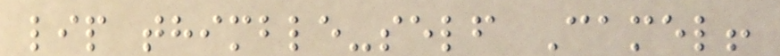lip thimble-self Camel!
